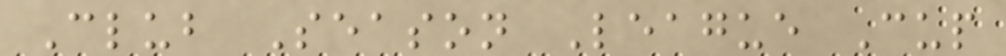Club Season League Cup
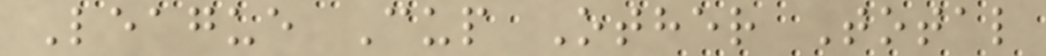League Cup Other Total
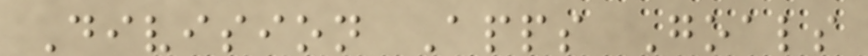Division Apps Goals
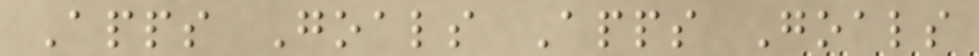Apps Goals Apps Goals
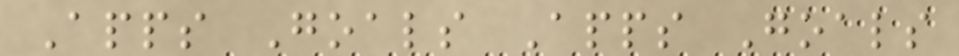Apps Goals Apps Goals
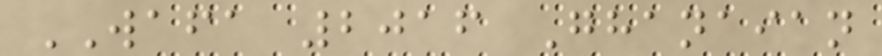WAFA 2016 Ghanaian
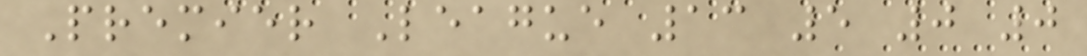Premier League 13 5 0 0
